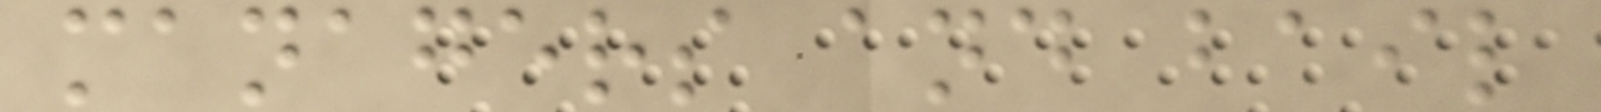managers and bail
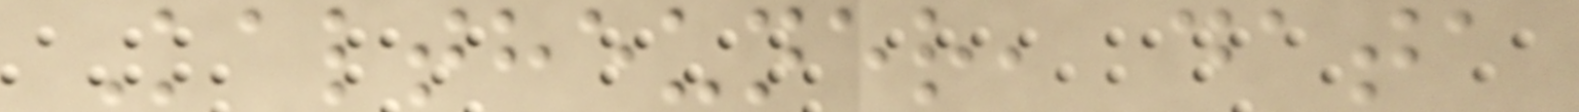Kaltheuner, data
